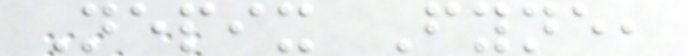Nepix Fyne,
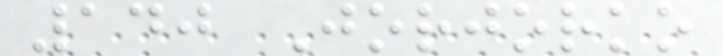140 Jorjorko
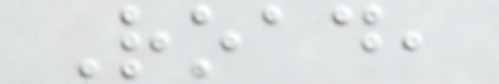Road,
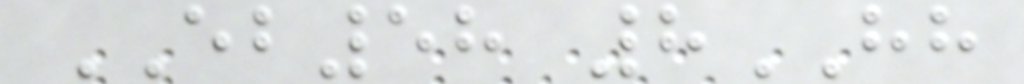EB58 8HH
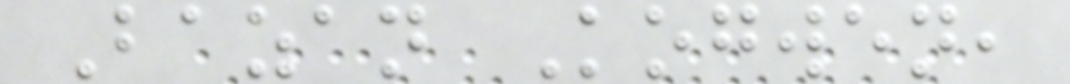Bazan Kogwen,
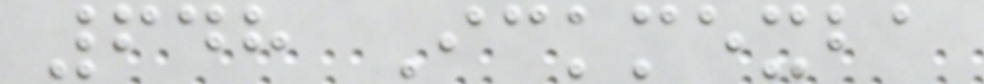648 Ickmexba
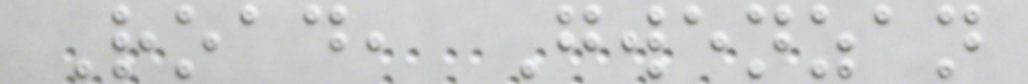Road, Gwenzan
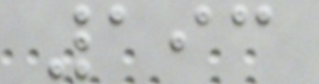193
